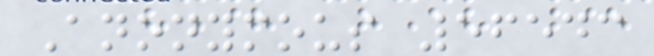Anonymous 56543
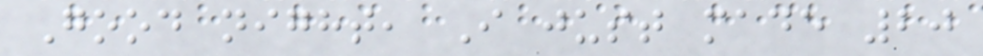Good night, I just made 20
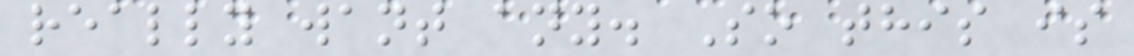really want any. So this is
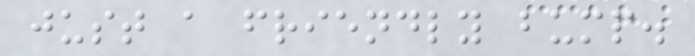just a friendly bump.
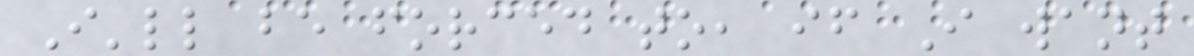I'll be forced to, if I want
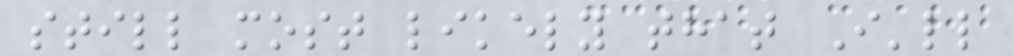still most likely that I'll
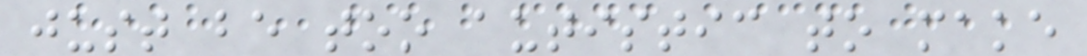just be too autistic to make
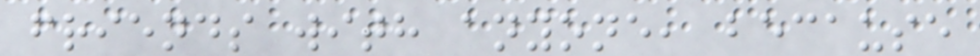friends with anyone, because
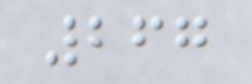267
